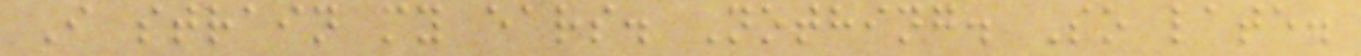I strain my ears. Nothing. So late.
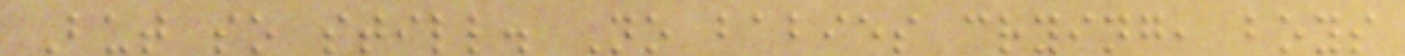But so still. No babies crying, boys
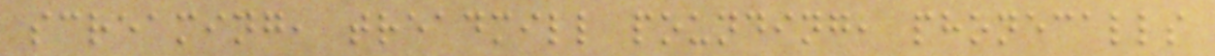screaming, treadmill pounding, phonecalls
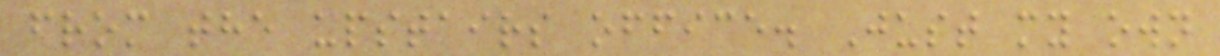from the upstairs office. Just my own
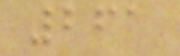261
